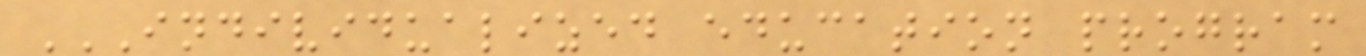INDIVIDUALIZED EDUCATION PROGRAM
